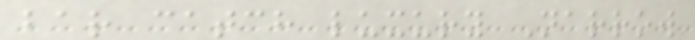bar catch luxury Narrow
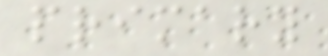primary
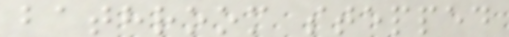bathroom stepped
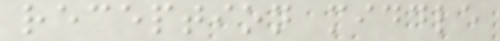reception middle
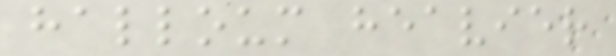halloum heavier
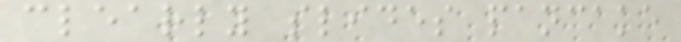clearly slides pancake
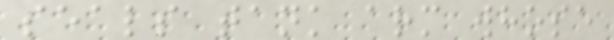seals tank arm whose
